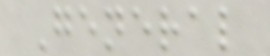General
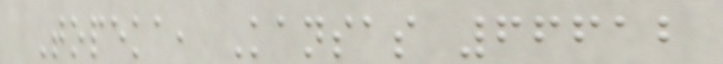Topeka, Kansas 66612
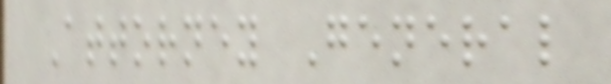Attorney General
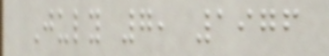July 7, 1976
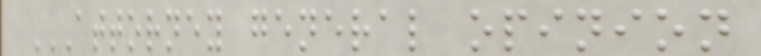ATTORNEY GENERAL OPINION
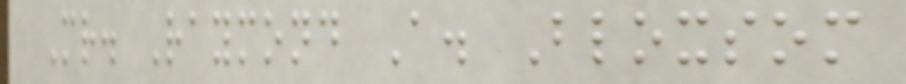Mr. Raymond A. Bloxsom
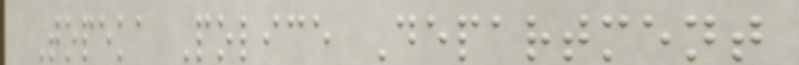Topeka Police Department
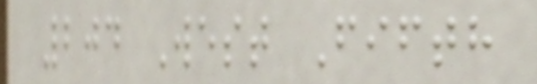204 West Fifth
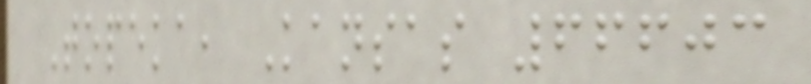Topeka, Kansas 66603
